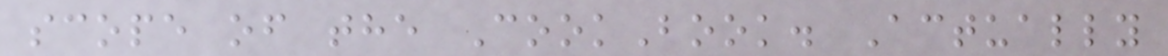scope of the CookBook. Actually
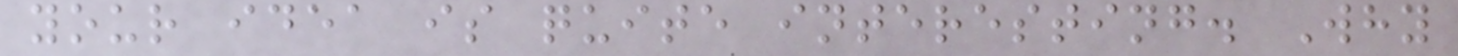your idea is quite interesting. Why
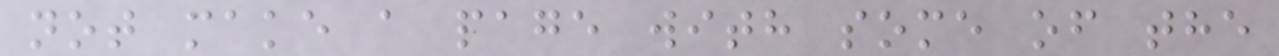not make a page with some of the
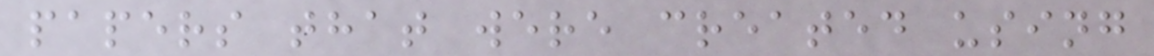papers that were created using
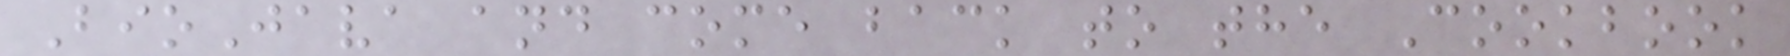BioJava and come back to the Cookbook
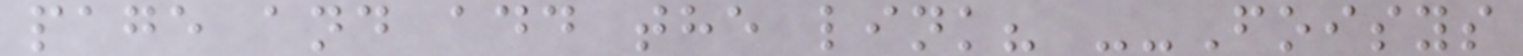page and add the link? --Foisys
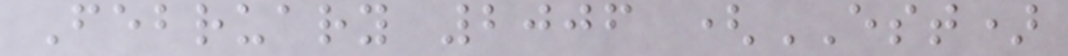February 2006 (EST)
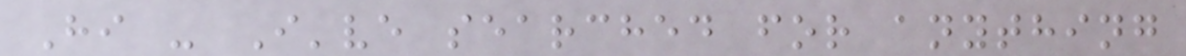Hi - I've searched for anything
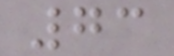73
